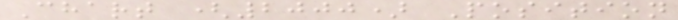Chart (2000) Position
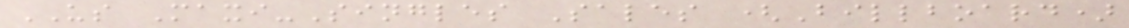US Maxi-Singles Sales (Billboard)
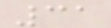31
